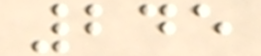245
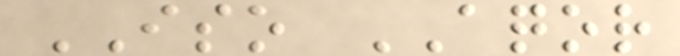ISO AQOR
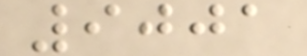9001
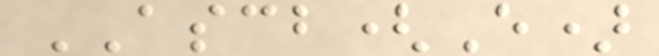ASCB(E)
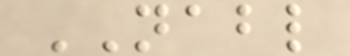NABL
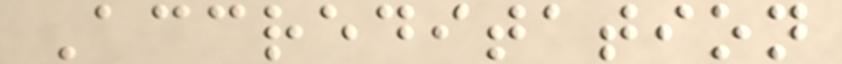Accreditation
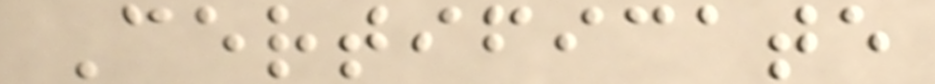Certificate
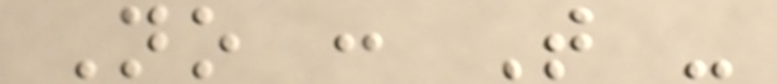No : T -
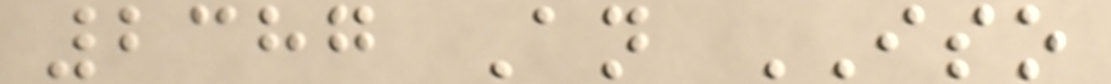2387 An ISO
